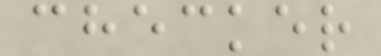checker
